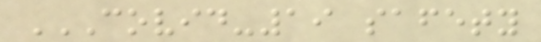COVID-19 SAFETY
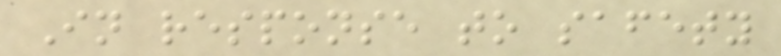In response to safety
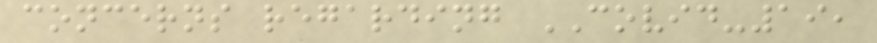concerns regarding COVID-19,
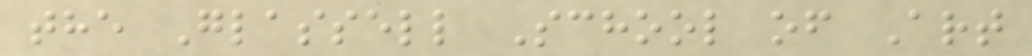the Glassell School of Art
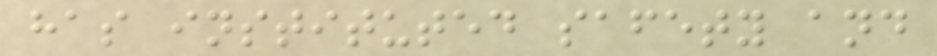has instituted safety and
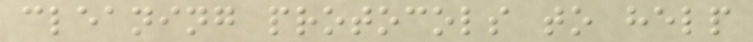cleaning protocols to help
